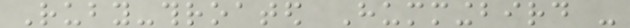Ruby-throated Hummingbird -
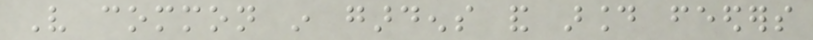Very common in gardens and around feeders
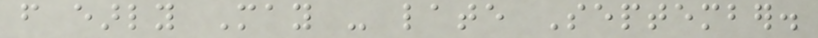from early May - late September.
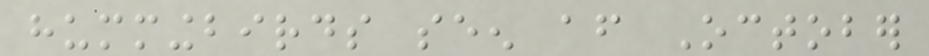hummingbirds seen after October
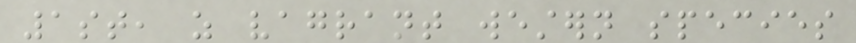1st, as vagrant western species
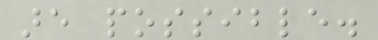are possible.
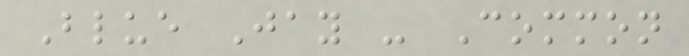Blue Jay - Common
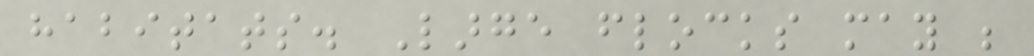habitats. Large flocks may be
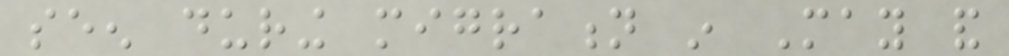seen during migration in May and
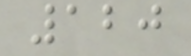120
